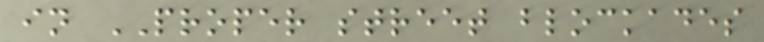in PROPER street blockades
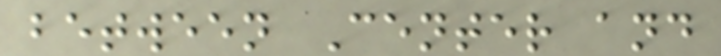between Center and
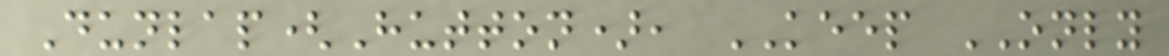Dunlap(Hutton), KEEP ONLY
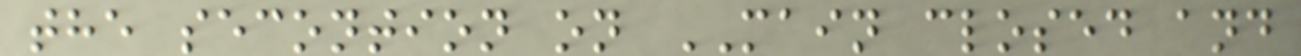the secontion on MAIN closed and
